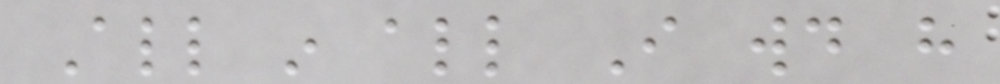All in all I would have
